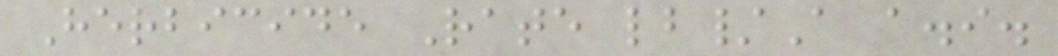Herbicide Rate lb/A a.i.
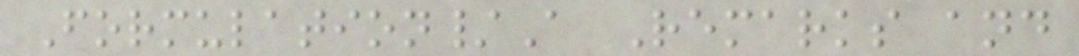Formulation/A Remarks and
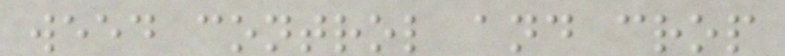weed control and crop
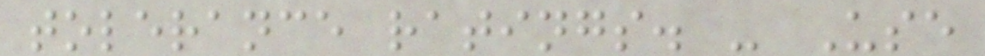tolerance ratings. - Use
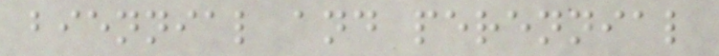biennial and perennial
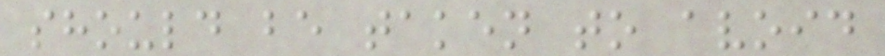should be taken to avoid
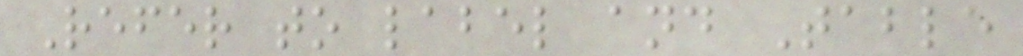Refer to label and Table
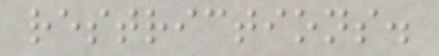restrictions.
